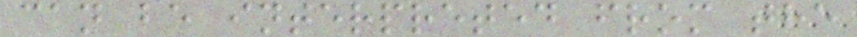can be interpreted from the
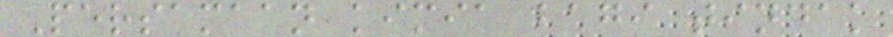Persamaan kimia bagi tindak
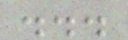...
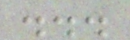...
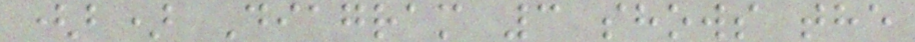(b) Diagram 3 shows the
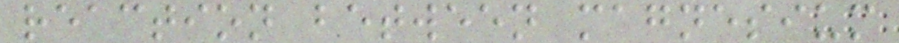reaction between magnesium
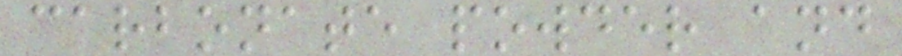carbonate powder and
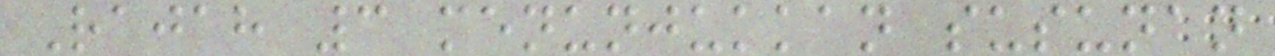Rajah 3 menunjukkan susunan
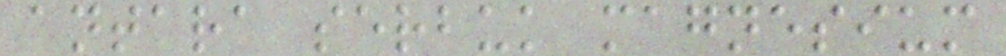antara serbuk magnesium
